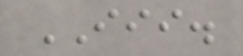III.
